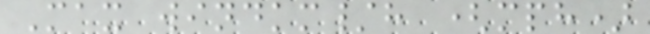Max windkm/h (mph)
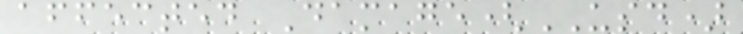affected Damage(USD)
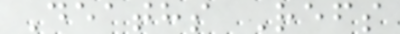Deaths Refs
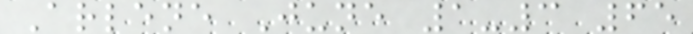Arlene June 1-3 65
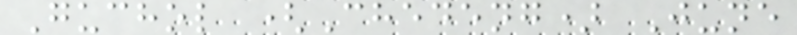Guchol (Chedeng) June
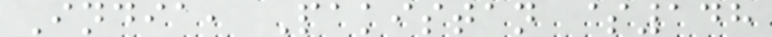India, Pakistan $148
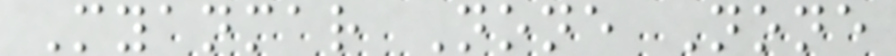Myanmar None None
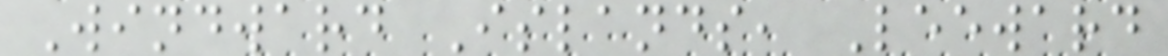Windward Islands, Leeward
